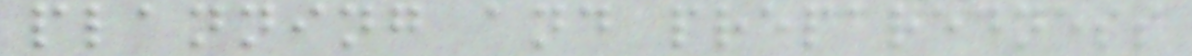planning and preparedness
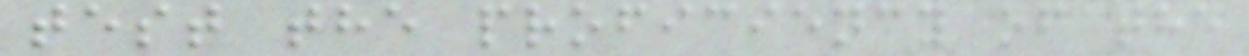test the proficiency of the
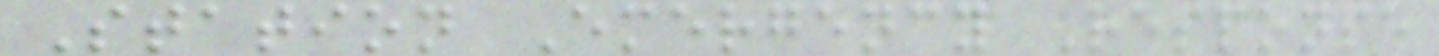Station Emergency Response
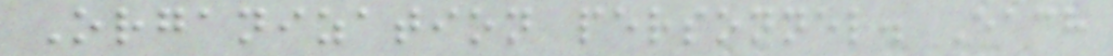Organization personnel. Each
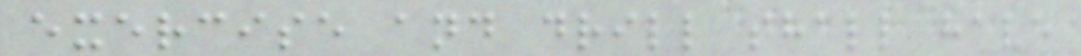exercise and drill shall have
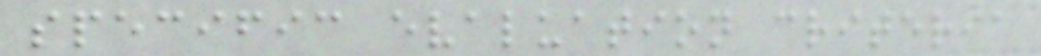specific evaluation criteria
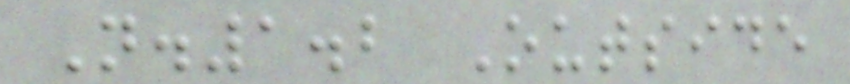N.1.2 Outside
